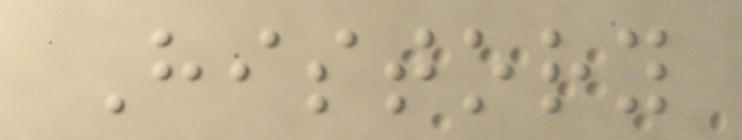History
